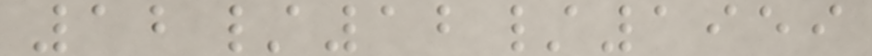12/12/1959
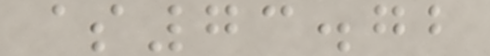$73.72
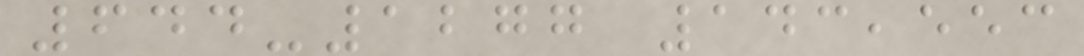644-1277 143,553
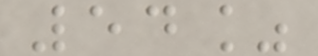54%
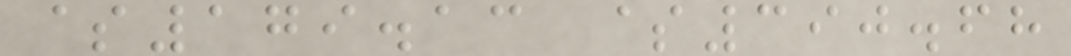$179.13 $390.68
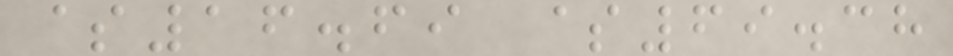$16.69 $69.38
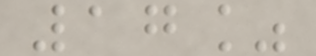17%
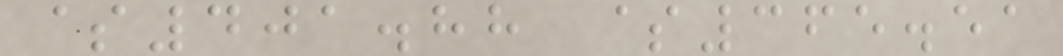$401.88 $365.51
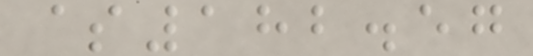$182.57
